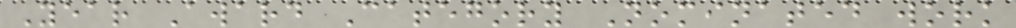Year Award Category Nominated work
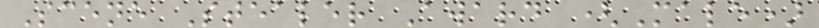Scene Stealer Award (Male)
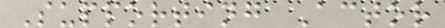Supporting Actor
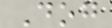Dog
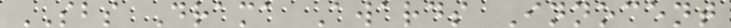SBS Drama Awards Innocent
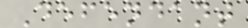Defendant
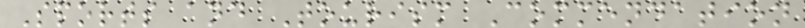Sports and Tourism Commendation
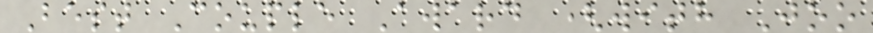Best Couple Award (with Joo
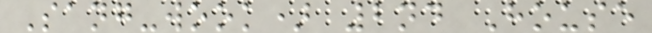Sang-wook) 2nd House
